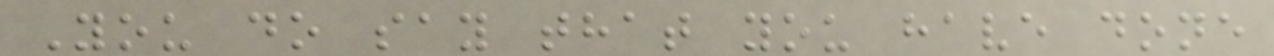You do say that you have done
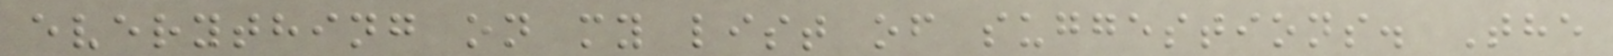everything on my list of suggestions. The
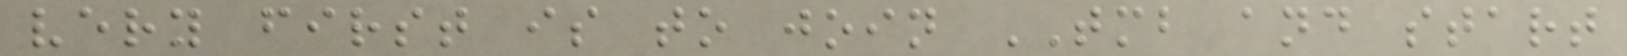very first is to join TMB and start
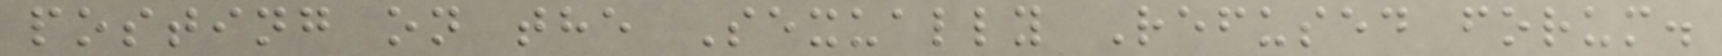posting on the Sexually Refused forum.
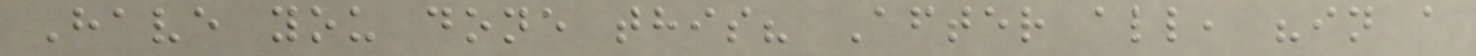Have you done this? After all, "in a
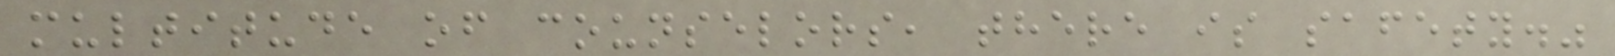multitude of counselors, there is safety."
